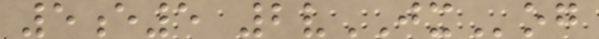5e5 2vJXog
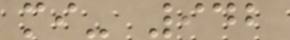mi- 942
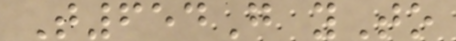T654G yTo
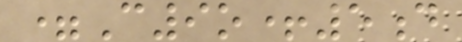=C9o+5d
